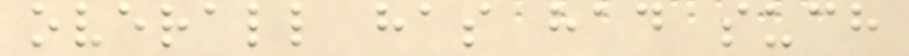overall has had such
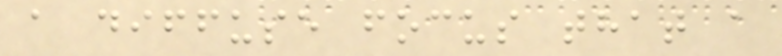a diffuse focus that a
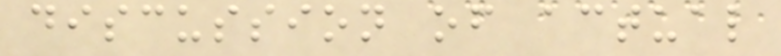discussion of actual
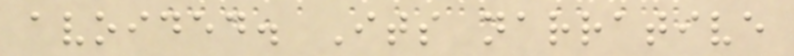avoided. Its narrative
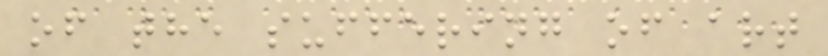of the suffering of art
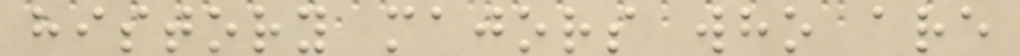history majors who are
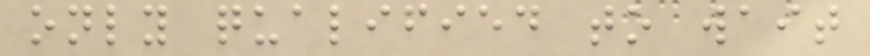only qualified to wait
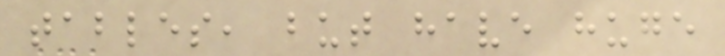tables, but have huge
